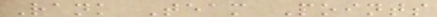Rank Team Points
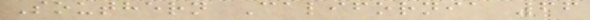Southern California 66
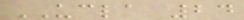UCLA 24
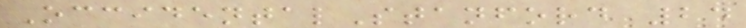OccidentalStanford 24
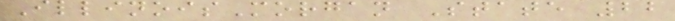IllinoisMorgan State 22
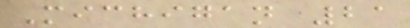Michigan 21
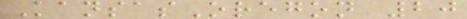KansasOregon 20
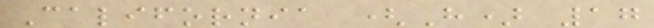California (H) 17
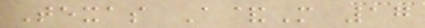Texas A&M 17
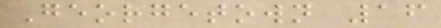Georgetown 16
